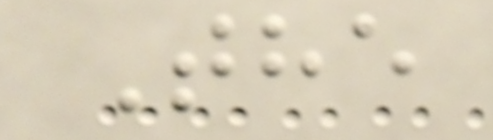The
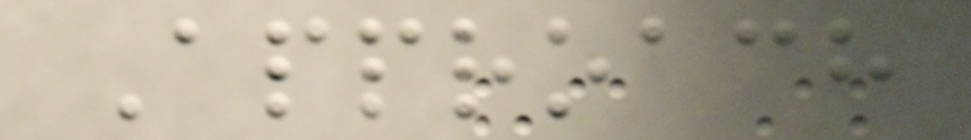Approach
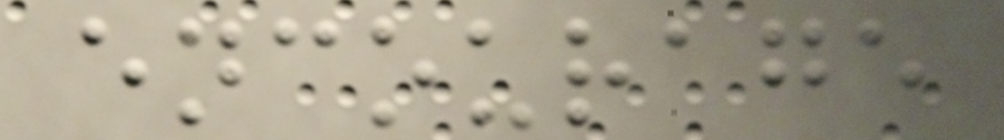encourage
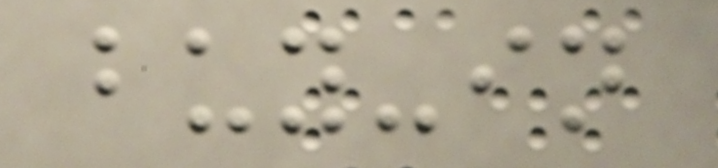buy-in
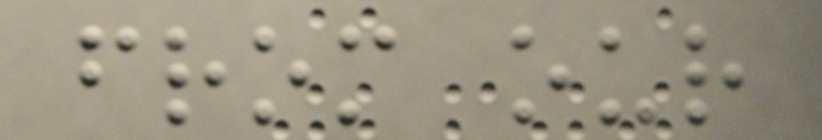from our
